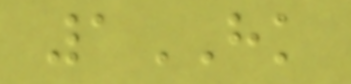1HK
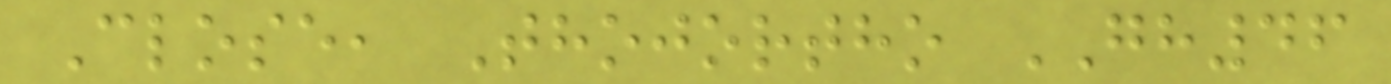Close, Thojortho GH46
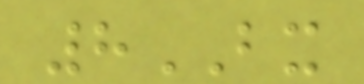8BX
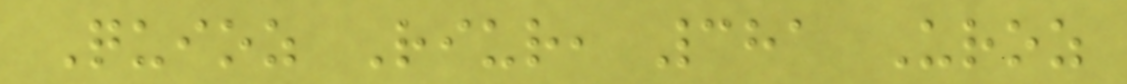Quioz Riur, 381 Uroz
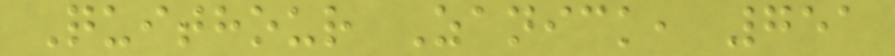Quithour Zanick, 751
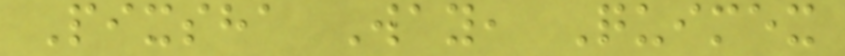Pixsha Way, Quimex
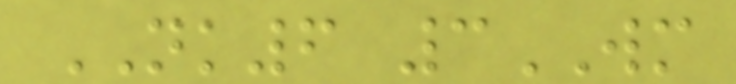NK6 3WM
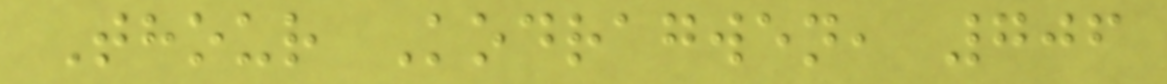Thour Kodragwen, 706
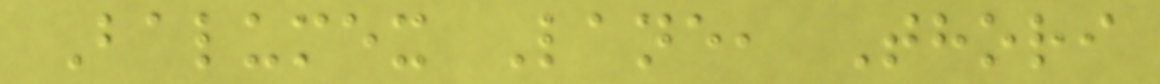Balumex Lane, Thori
